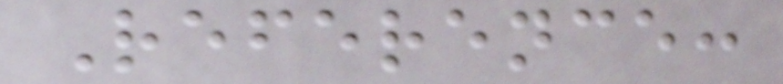Reference:
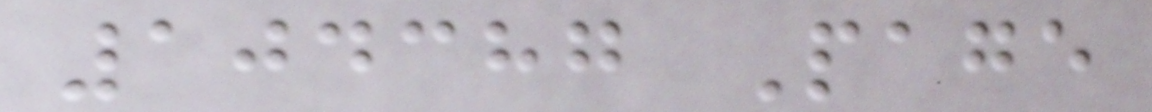104387 Page
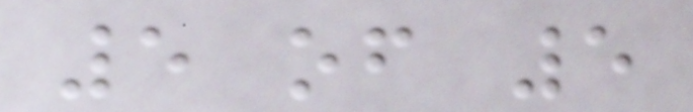5 of 5
